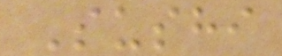Sushi
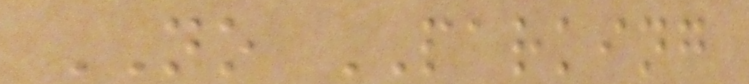NO PARKING
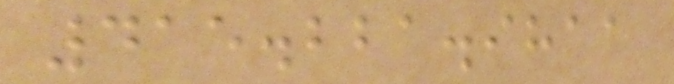415.221.9811
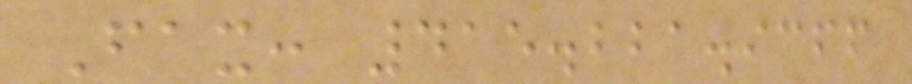Fax: 415.221.9366
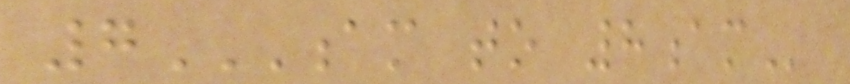7AM TO 8AM
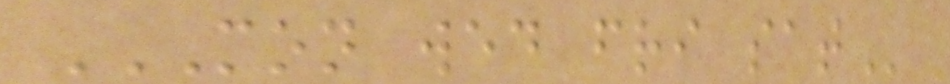MON WED FRI SAT
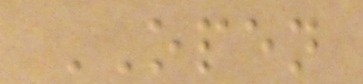OPEN
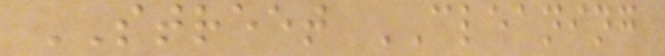STREET CLEANING
